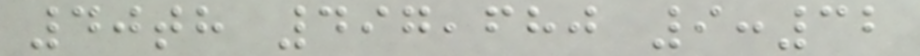40th 497,680 9:32
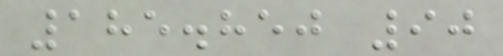185.850 90
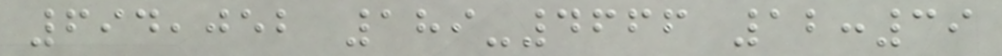694,052 189-4666 12:39
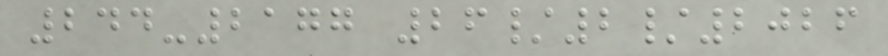244-2177 26/2/2026
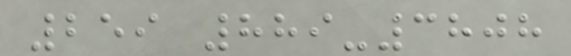259 889-3808
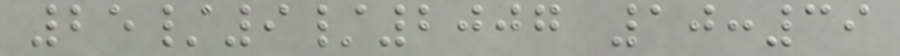25/9/2007 10:39
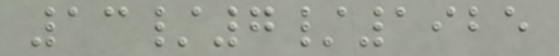13/7/1925
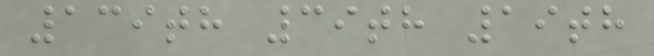139th 39th 19th
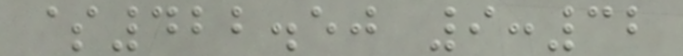$422.50 9:32
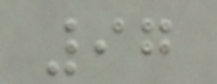97
